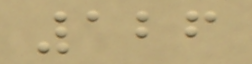126
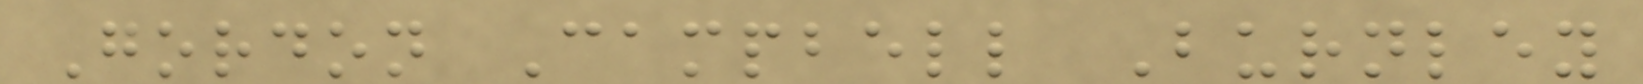Gordon Campbell Burnley
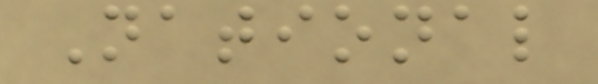National
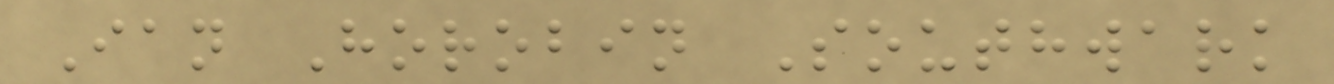Ian Horobin Southwark
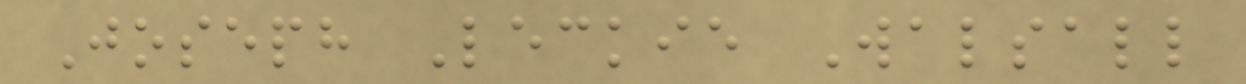Joseph Leckie Walsall
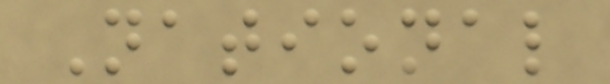National
